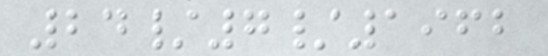24/7/1962
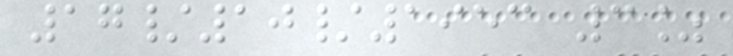17/10/1953 3%
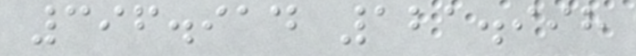396.914 121.998
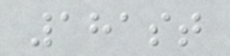181st
